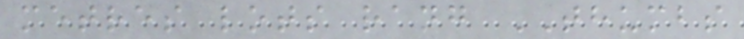metres lots rang THUMBS
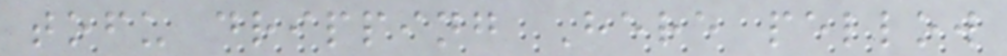tofu dripping Here pellow
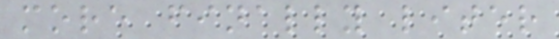more finally liter
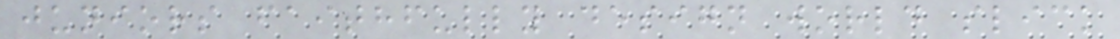juniors faithfully design world slick
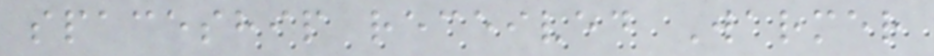spaceship received Warmer
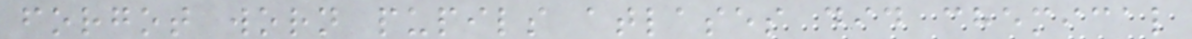forgot worn pupils atlases did chemical
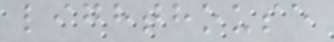lighthouse
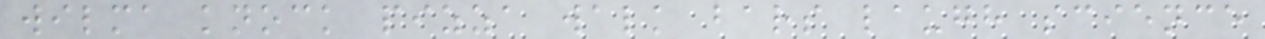wilma knock pizza walk bars laugh science
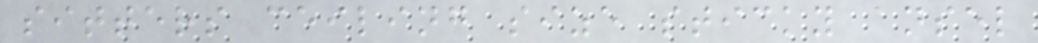sitters ceiling size sticky ansel
